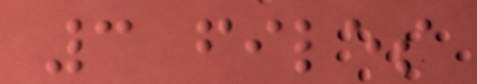3 files
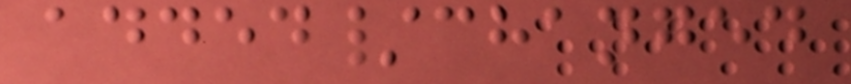added/changed
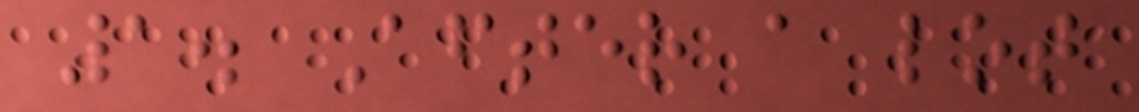1. After a lot
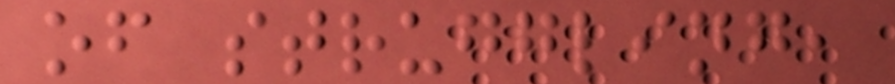of struggling,
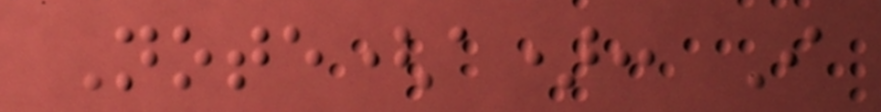Note(a): I
